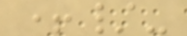+/-
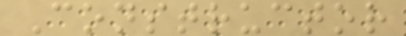Constructor
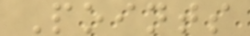Points
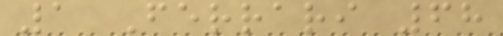1 Ferrari 68
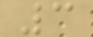3
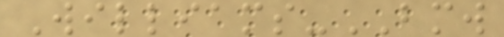Williams-BMW
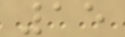15
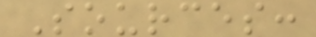Sources:
